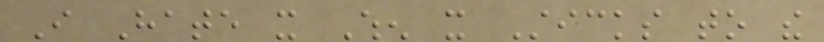I Hate it When it Sticks to the
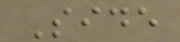Side
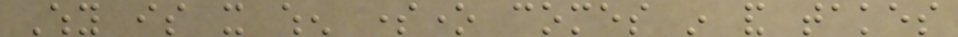Why is it when someone comes in and takes
